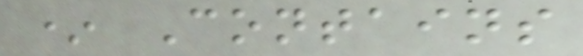* Contains
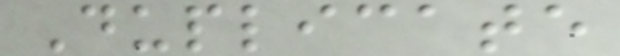Duplicate
